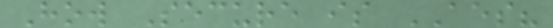How Secure is AES?
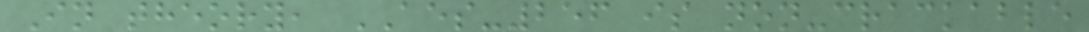In theory, AES-256 is non-crackable
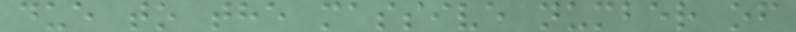due to the massive number of
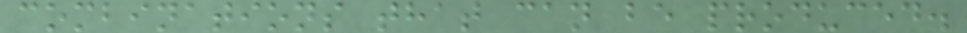combinations that can be produced.
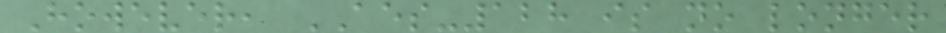However, AES-128 is no longer
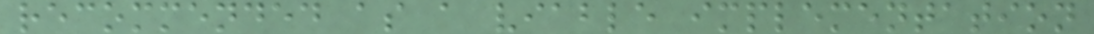recommended as a viable implementation
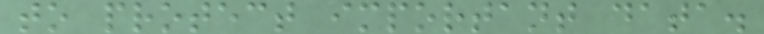to protect important data.
